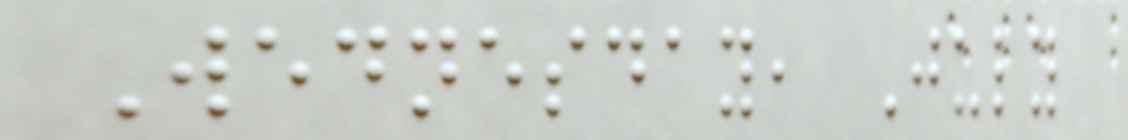Wednesday, July
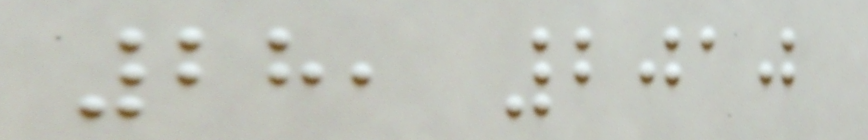28, 2010
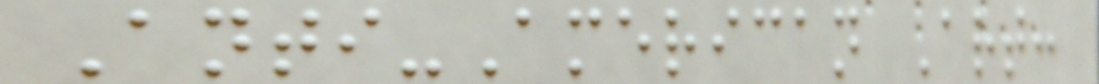Anti-American Art:
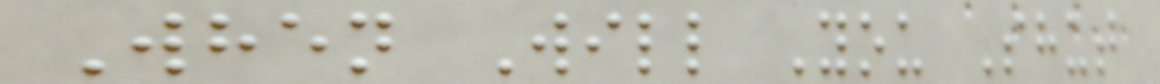When Will You Shut
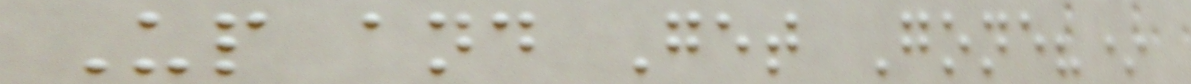Up and Get Gone?*
